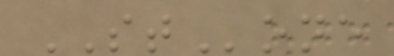STone
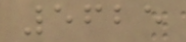5625
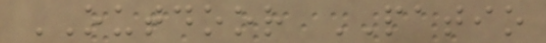OUTDOOR PATIO
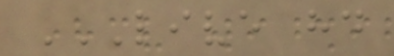LIVE HD
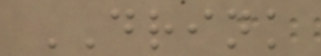DRINK
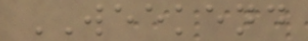WEEKEND
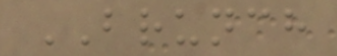BRUNCH
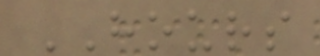HOURS
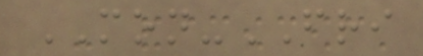MON-FRI
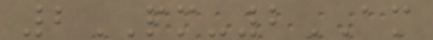2PM-2AM
